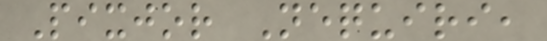Pixjor Nequiri,
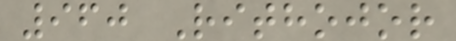960 Rithojor
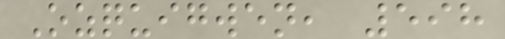Ozquigwen, 598
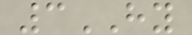3HY
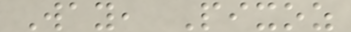Way, Pixoz
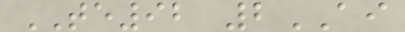TE92 2AI
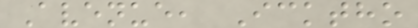Avenue, Icktho
